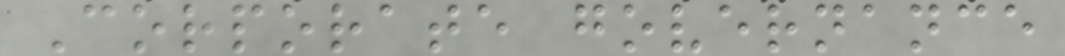Corporate governance
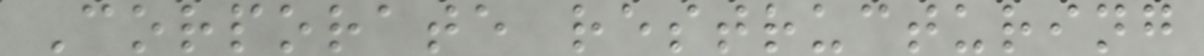Corporate restructuring
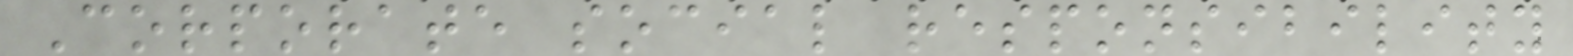Corporate social responsibility
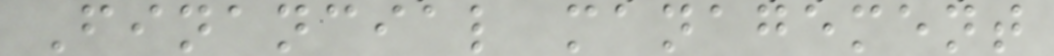Financial management
